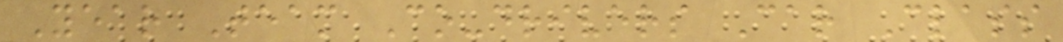Year Team Co-drivers Car Class
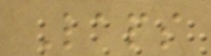Laps
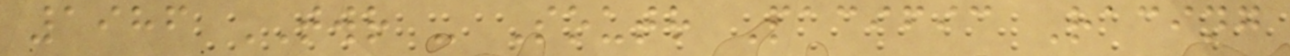1986 TWR - South Pacific Racing
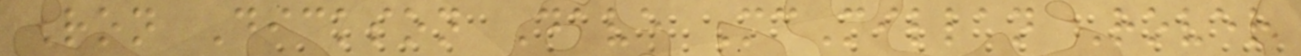Ron Dickson Dave McMillan Rover
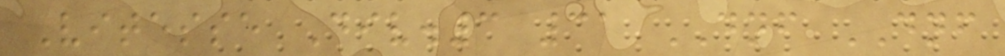Vitesse Div.3 31 DNF DNF
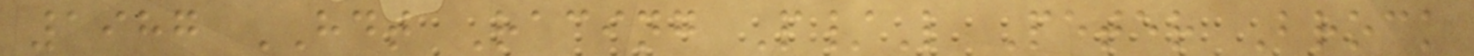1987 HDT Racing P/L Peter Brock
